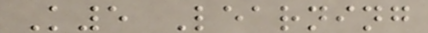K5 Learning
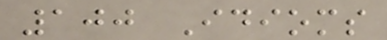100 Idioms
